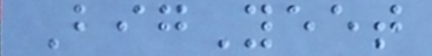BigYeet
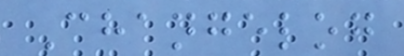Changelog
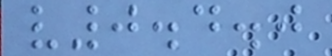v0.4.0
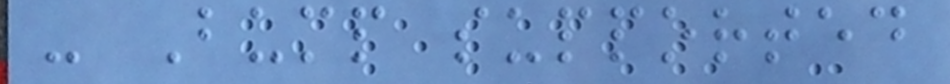- Bump supported
